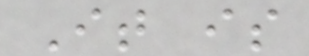It is
